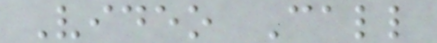Video Call
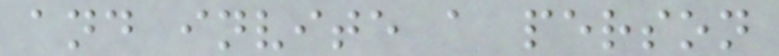and invite a person
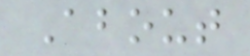About
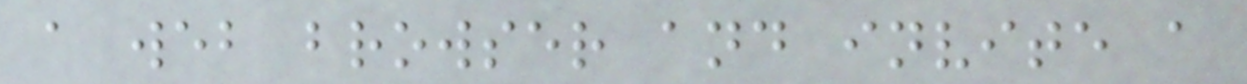a web browser and invite a
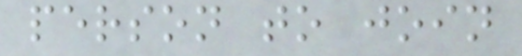person to join
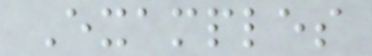Examples
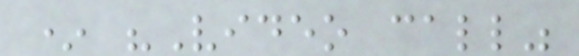* "Video call"
